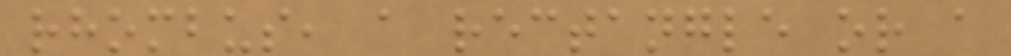rhombus, a rectangle or a
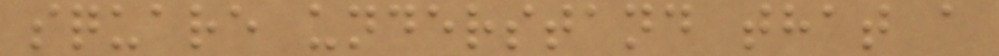square understand that a
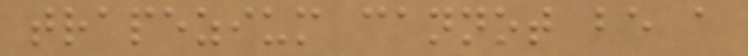trapezium cannot be a
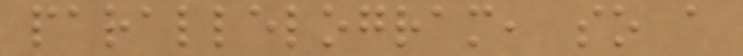parallelogram, so a
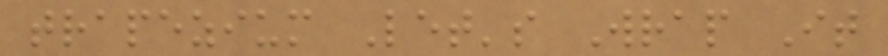trapezium Let's Wrap It
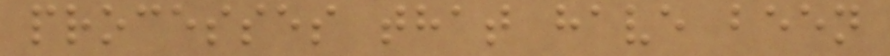processes that have been
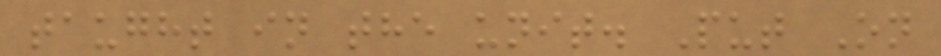taught in the unit. Put On
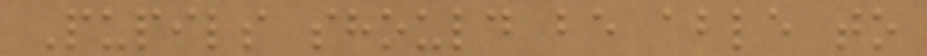Pupils should be able to
